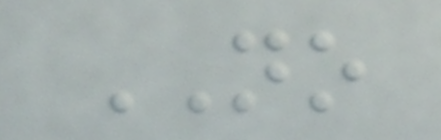NO
